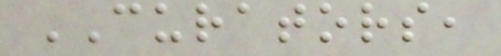CURATORS,
